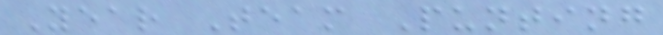Year Team Punting
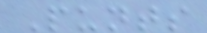Punts
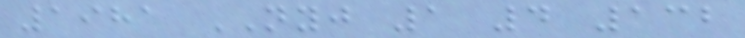1981 NYJ 1 4 132
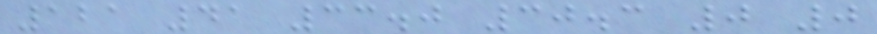121 41 33.0 30.3 0 0
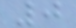0
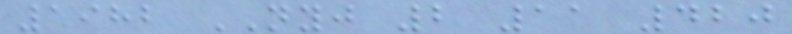1982 NYJ 2 11 420
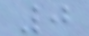0
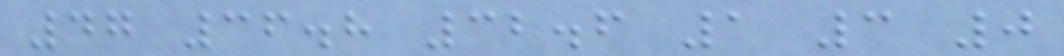47 36.8 32.6 1 3 0
